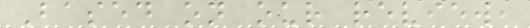Based on our review,
